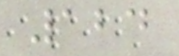124
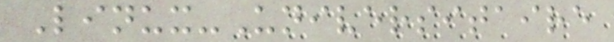Linux-Universitaire
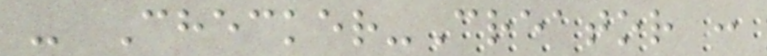- Checker-Creator :
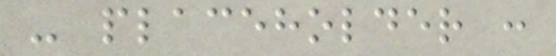- placeholder :
